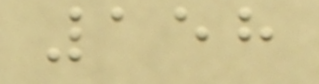158
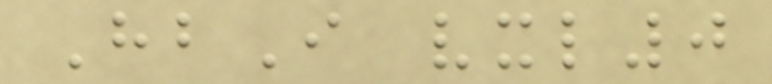HbI vxl0
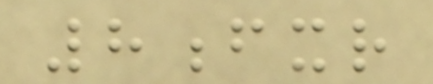8fxr
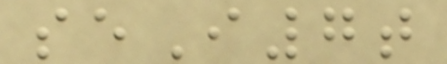seI7t
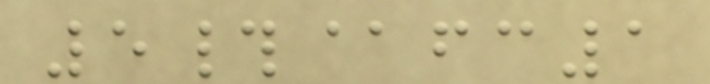5#@fc1
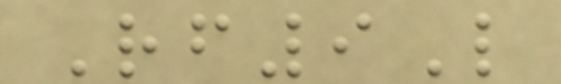Rf9L
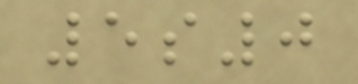5s0
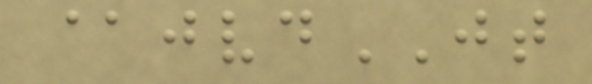@jvdJT
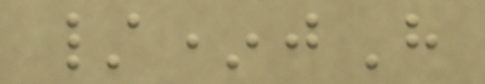/*jH
